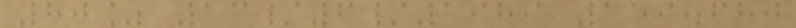80% 13/6/1989 159.680
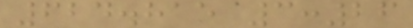624.815 3:26
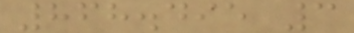868.495 3
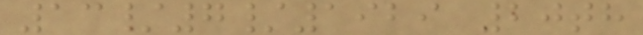13/7/1929 20th
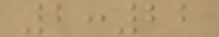2:22
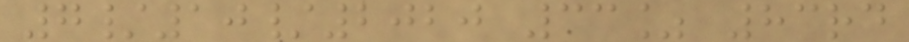7/10/2020 33% 83rd
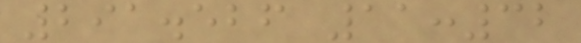291.526 11:32
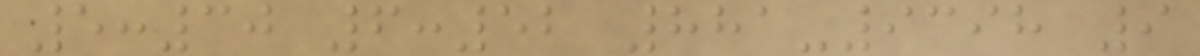5:30 6:52 881-9398 9
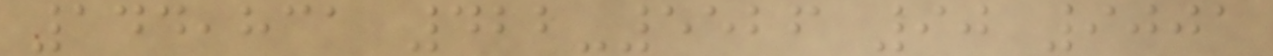144,831 422-5526 90 9001
